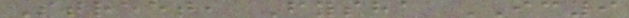Street, Fysha IC9
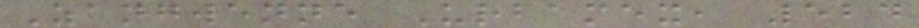Zangwenne Urbamex, 524
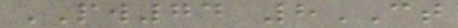PW74 8CT
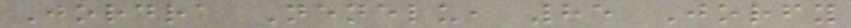Jordra Nenelu, 85 Jorfy
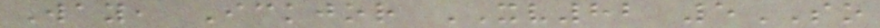Way, Ickjor XV82 5SO
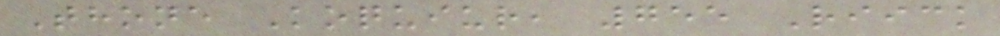Thone Koquiur, 755 Riick
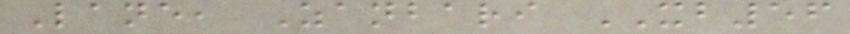Lane, Zanbari XB56
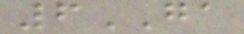6GA
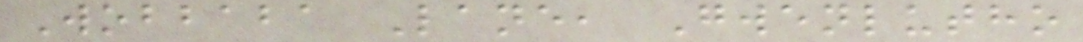Wobbaba Lane, Gwenlutho
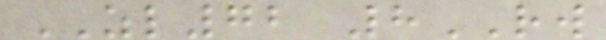ZL72 8RW
